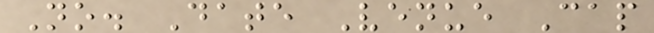No. Date Venue Cap
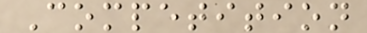Competition
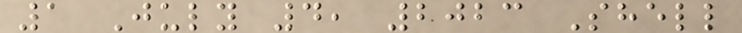1 July 4, 2023 Shell
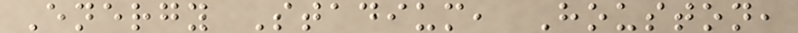Energy Stadium, Houston,
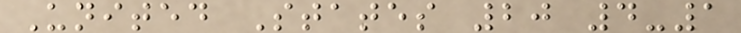United States 20 4-1
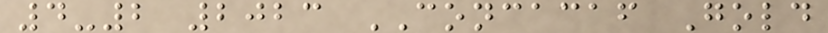4-2 2023 CONCACAF Gold
